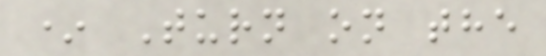* Turn on the
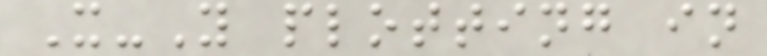X-Y plotting in
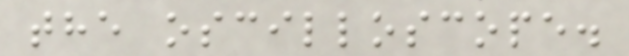the oscilloscope.
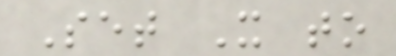Set X to
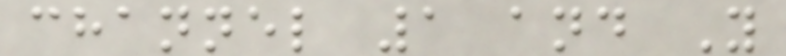channel 1 and Y
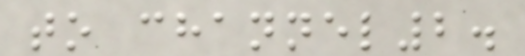to channel2.
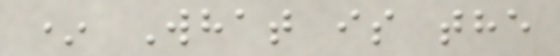* What is the
